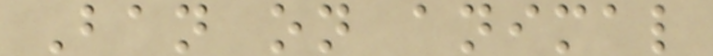Ban on animal
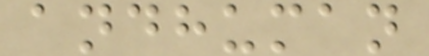andhuman
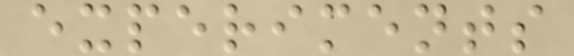experiments
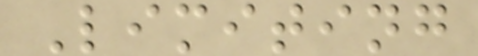Limiting
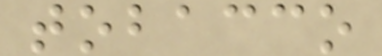tobacco
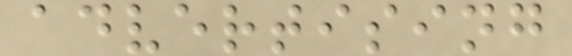advertising
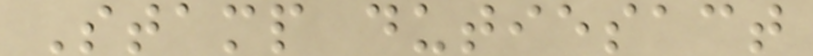Stamp dutiesact
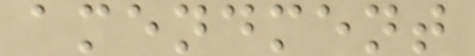amendment
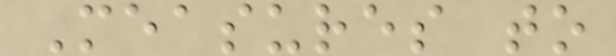Measures to
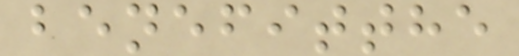benefitthe
